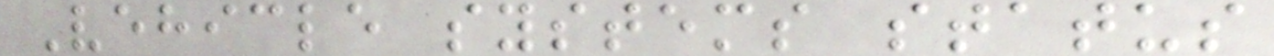Vehicle systems status
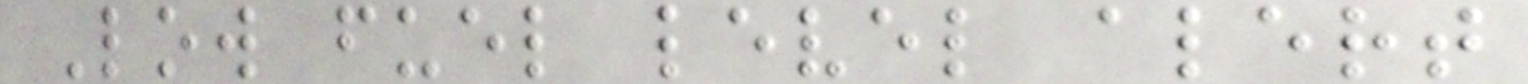Low fuel level alert
